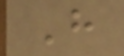H
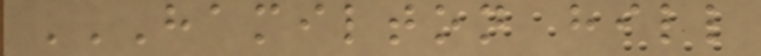HAMILTON HILL
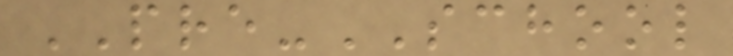PRE-SCHOOL
